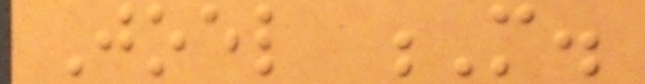Joel M.
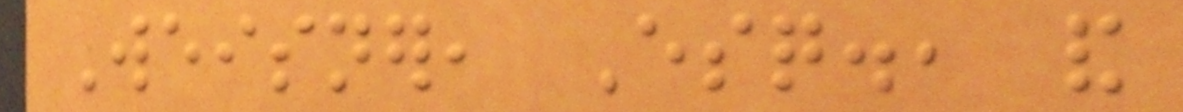Weisner, Esq., and
